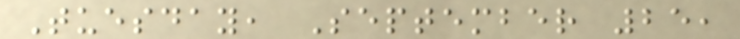Tuesday, September 25,
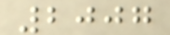2007
